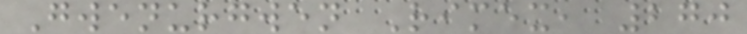Gwenurgwen Rimex, 270
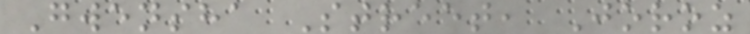Gwensha Street, Joroz
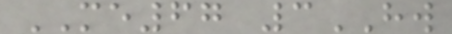ME67 3HW
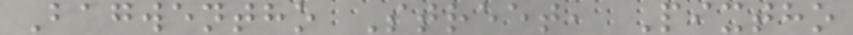Bagwentho Street, Pixtho
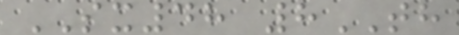SX48 8TH
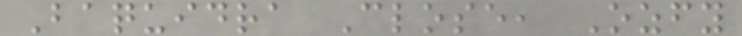Baquidra Close, Ozfy
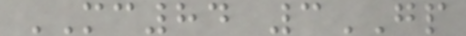MC84 3GP
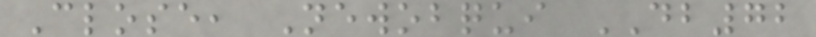Close, Newobqui DB72
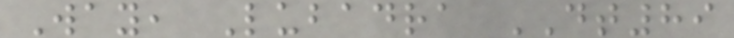Way, Lubadra DT89
